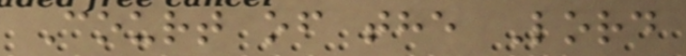Court of the Lord
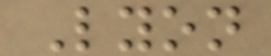Lyon
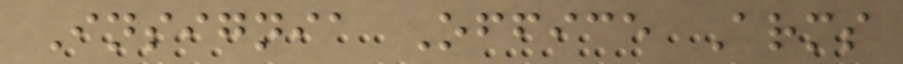Insignia Office Arms
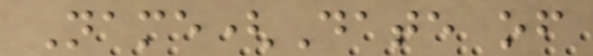Name(Date of
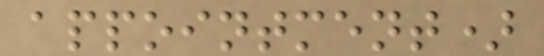appointment)
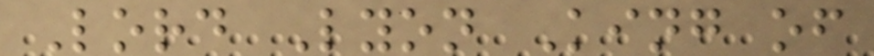Lord Lyon King of
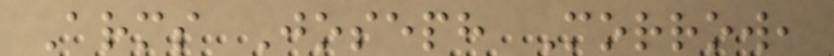Arms Joseph Morrow,
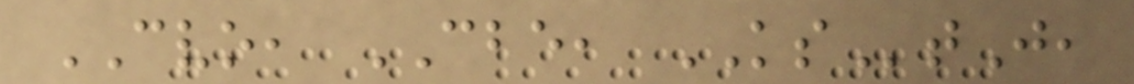CVO, CBE, KStJ,
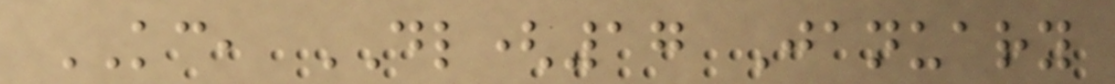KC, DL(17 January
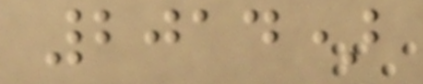2014)
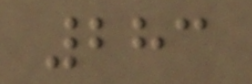283
